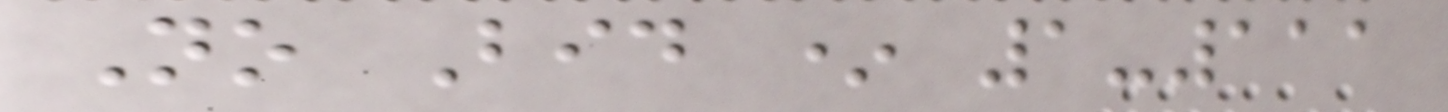No Bid * 1-111
